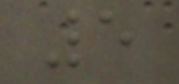5
